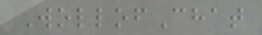WollofChat
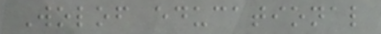Wolof educational
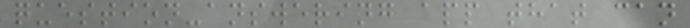question-answering app that can
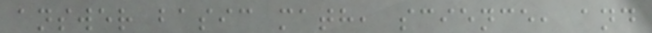answer basic math, science, and
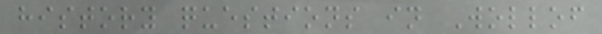history questions in Wollof
